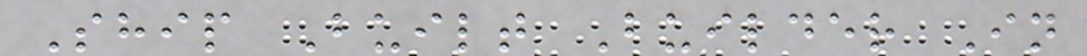Ship Built Builder In
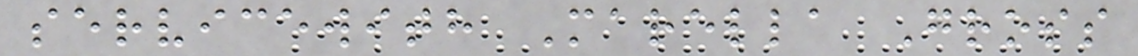servicewith Marella Gross
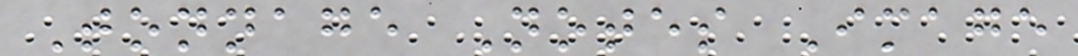Tonnage Notes Image
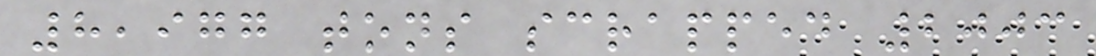8,977 tons scrapped 2003
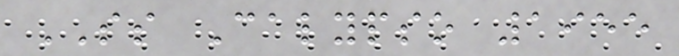SS Calypso 1955
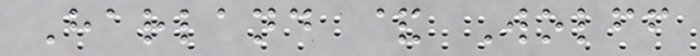Harland & Wolff
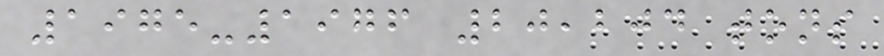1975-1976 20,204 tons
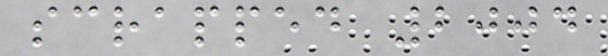scrapped 2004
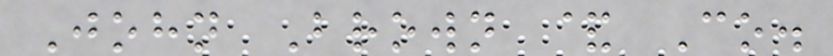John Brown & Co.
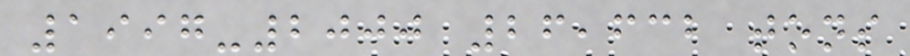1997-2000 26,632 tons
